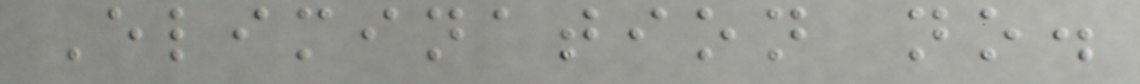Elimination no.
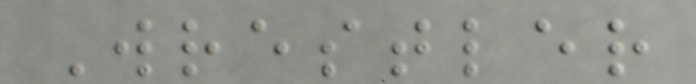Wrestler
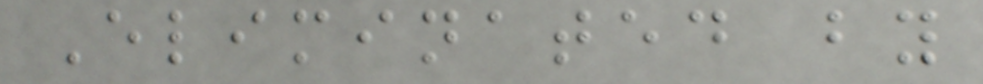Eliminated by
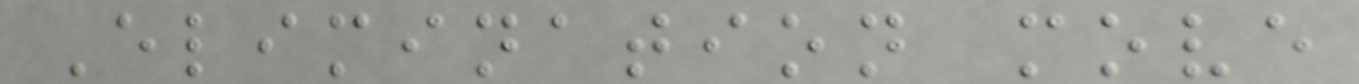Elimination move
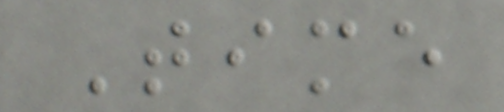Time
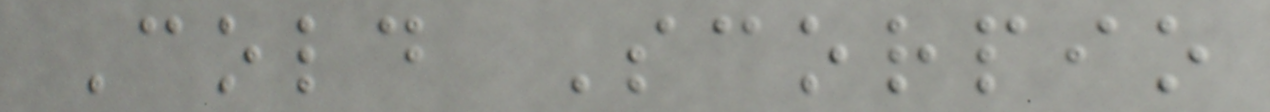Cold Scorpio
